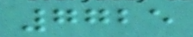7725
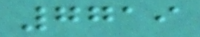7719
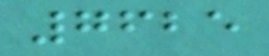7625
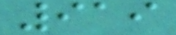919
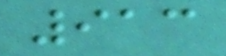913
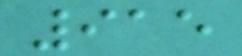915
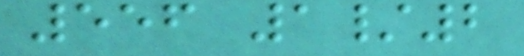556 1/2
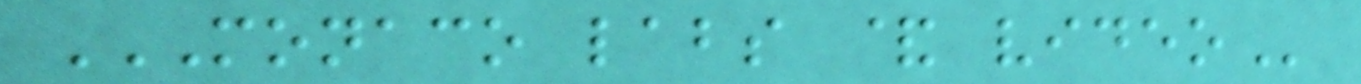MONACO LABS & VIDEO
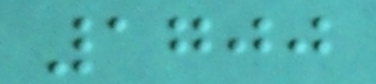1700
